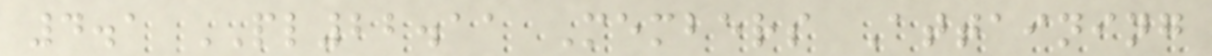4.1 PL22.11 Members Attaining
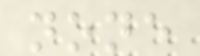none
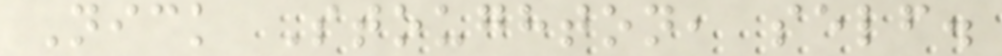Nick Stoughton, self.
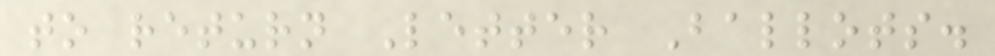to return Letter Ballots.
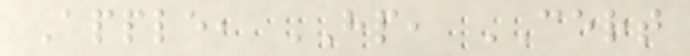Apple, HP, CERT
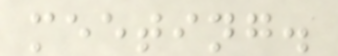meeting.
